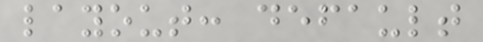layout: default
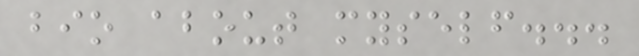bio about myself...
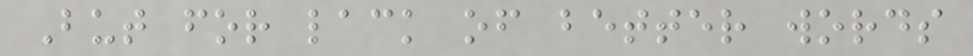But for lack of better words
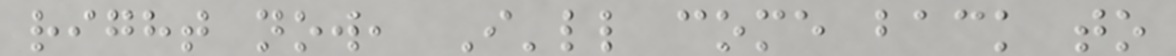right now, I'll come back to
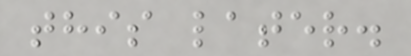this later.
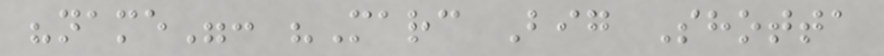"name": "Marc Big Shotta
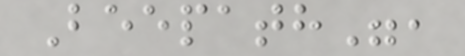Beepath",
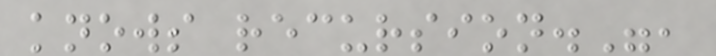knows recursion.",
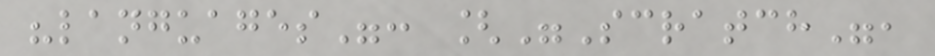"languages": ["Scratch",
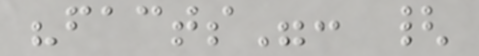"facts": {
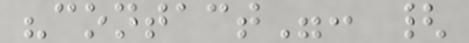"contact": {
